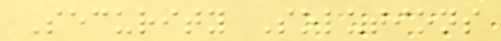Security Solutions
